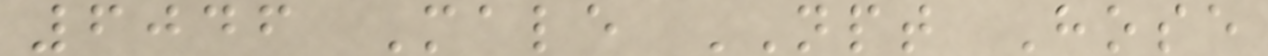6046 Male NPT Hose
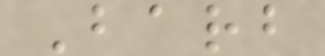Barb
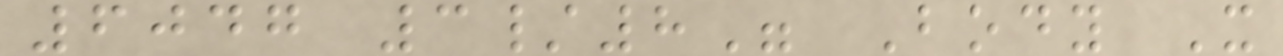6047 3/8" Body X
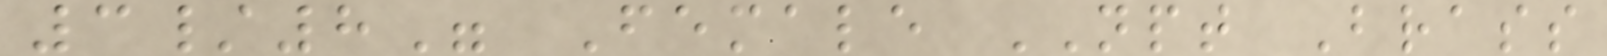3/8" Female NPT Brass
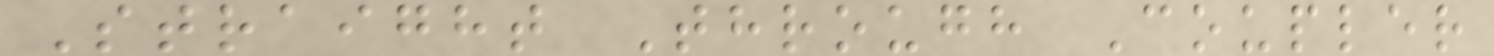Straight Through Coupler
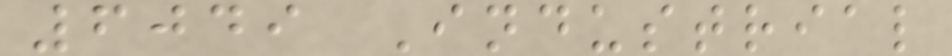6049 Industrial
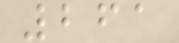261
